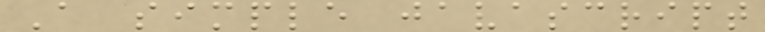A simple javascript
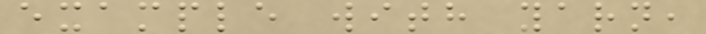example with yarn,
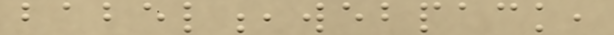babel,webpack,
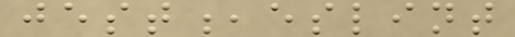jest,eslint
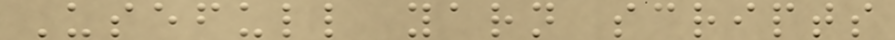Usefull yarn scripts
